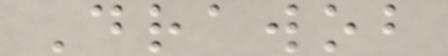Drawob
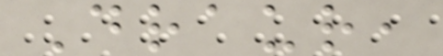Draur,
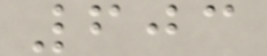603
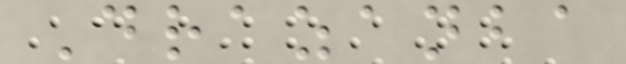Drazanba
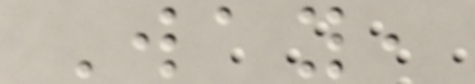Way,
